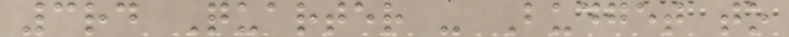3rd Quarter - Budget to
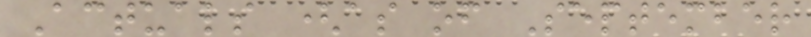Actuals (as of September
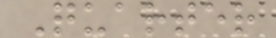Quarter
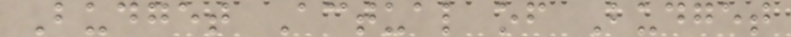Budget Actual of Budget
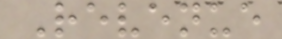Revenue
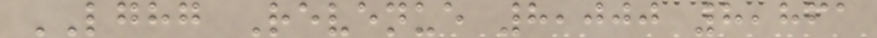LGHG Revenue 8,000 8,861
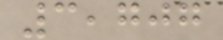3,707
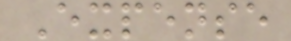Expense
